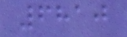6810
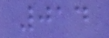014
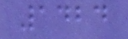1424
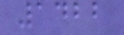1422
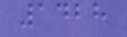1428
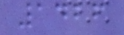1426
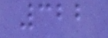322
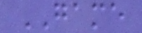GAME
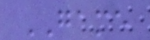GAME
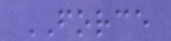FORCE
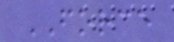FORCE
